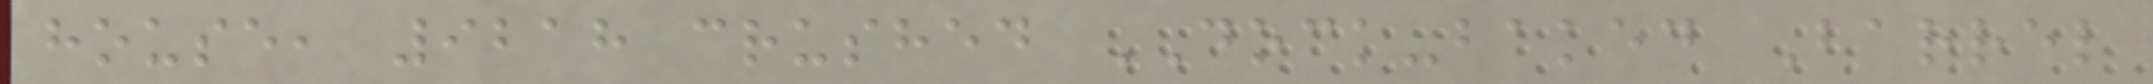house, 9218 crushed DOCK-baked Barrel
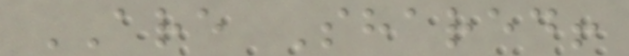ARE Shared!
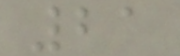21
